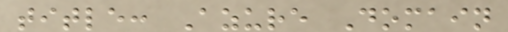title: Azure Domain
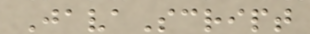JavaScript
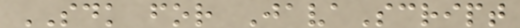SDK for JavaScript
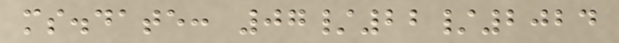ms.date: 07/22/2024
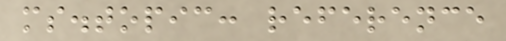ms.topic: reference
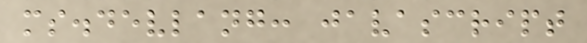ms.devlang: javascript
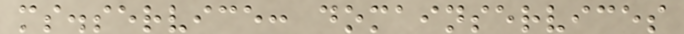ms.service: domainservices
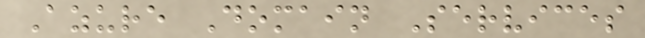Azure Domain Services
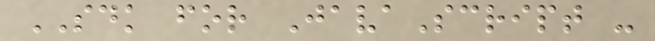SDK for JavaScript -
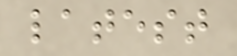latest
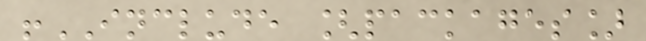!INCLUDE [packages]
